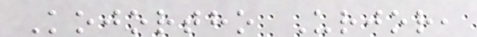Kojortho Urjor,
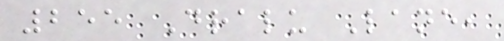255 Dralu Lane,
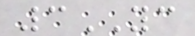3YC
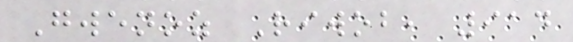Gwenoz Riwob, 914
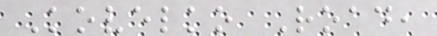Kovelko Road,
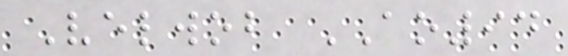Velwob AO94
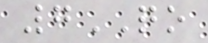7QO
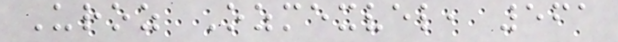Uroz Ozmexvel, 561
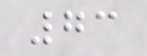73
